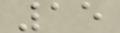15
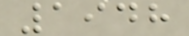1948
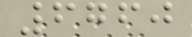6760
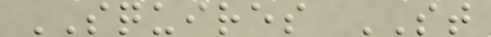SQUIRES ST
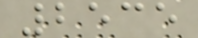2535
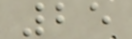25
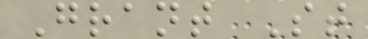Grant St
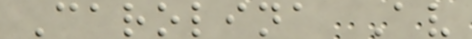Carolina Av
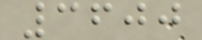3600
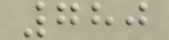780
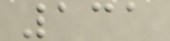131
